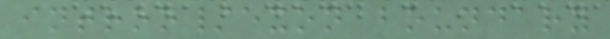intron/exon boundary
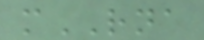mRNA
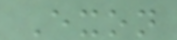Exon
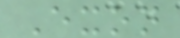Exon
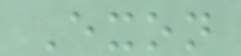Exon
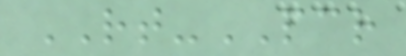RT-PCR
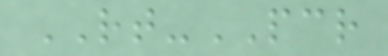RT-PCR
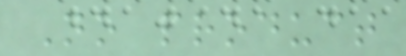No product
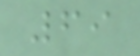69
